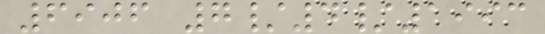6906 7/4/1993
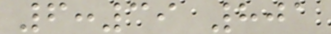6:39 801
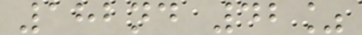182nd 42%
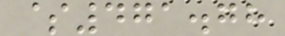$471.78
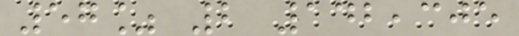57% 2 142,305
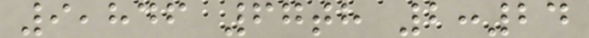9,846 67th 2:24
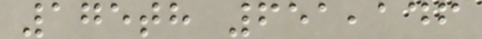175th 651,146
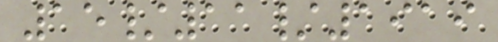15/11/1919
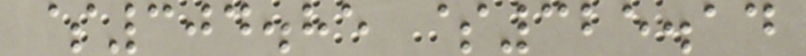$304.85 $325.14
